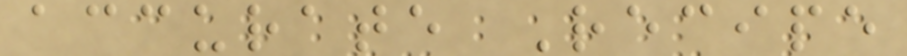accurate Recipe
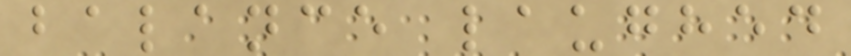balance laughed
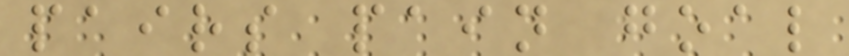pairs pain goal
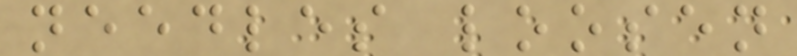needles loosen
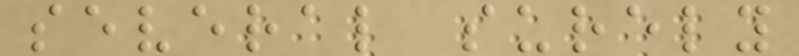several surely
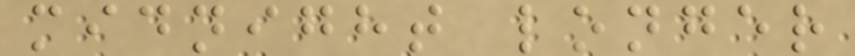midnight longer
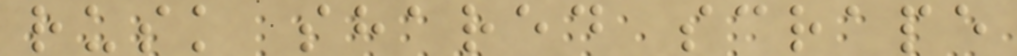rusk shared scrape
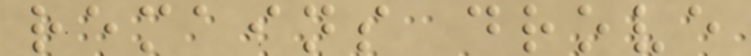remains drove
